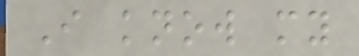I know my
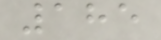185
